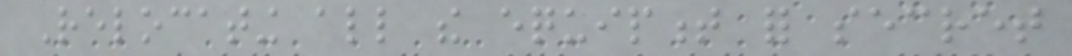Relocating all the equipment for secret
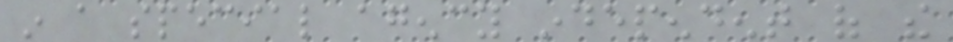in a special agency independent of the
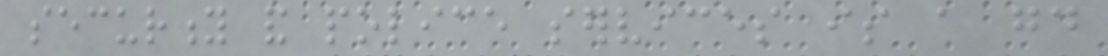security and police services is a good
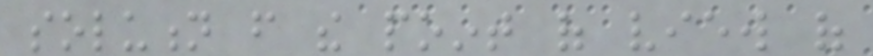solution from the point of view of
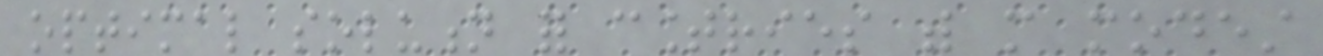optimal solution for countries with more modest
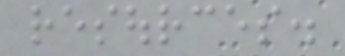resources.
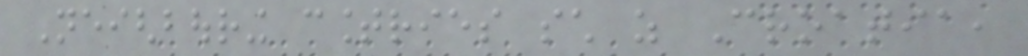Neighbouring countries such as Croatia,
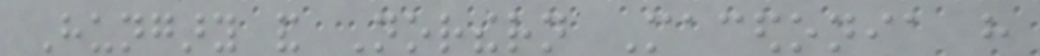Hungary and Northern Macedonia have
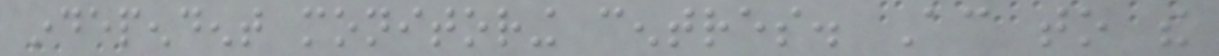independent monitoring centres. According to the
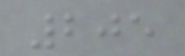205
